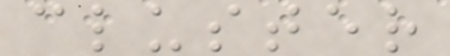cluster
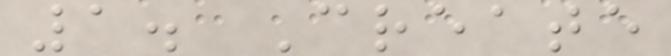1. Create
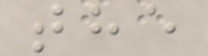the
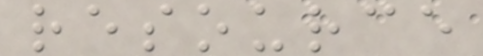resource
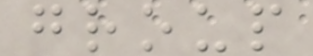group
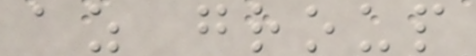az group
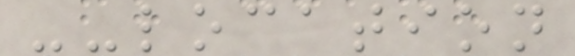--location
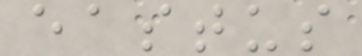eastus
